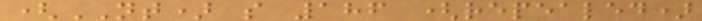(NT) s 186 (repealed)
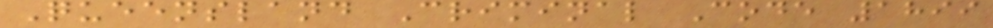Queensland Criminal Code 1899
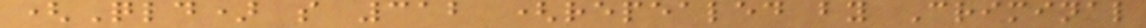(Qld) s 312 (repealed by Criminal
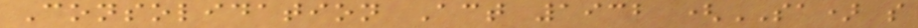Consolidation Act 1932 (SA) s
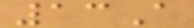13A
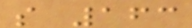s 163
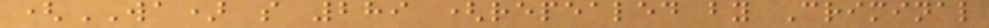(WA) s 289 (repealed by Criminal
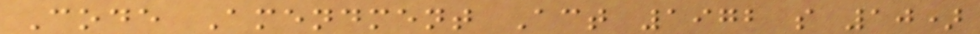Code Amendment Act 1972 s 10)
